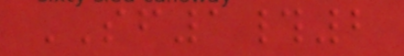SF1#2
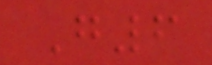G6
